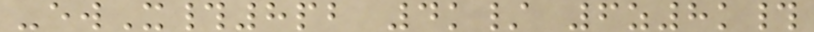-ewX#8pb 4k/ 6z8k#
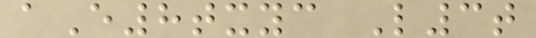aE8txyc L3t
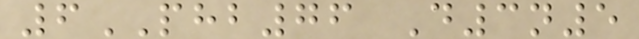6PHB76 D3n5
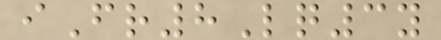iFr8Lq3y
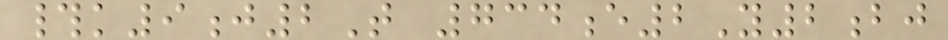#k9j2T 734e2Y2bj
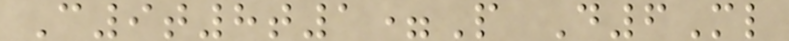C9t8t1=P D6Ml
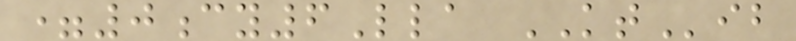=0cy6Lla KTib
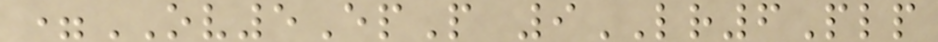=OV5EpP 9LR6Plp
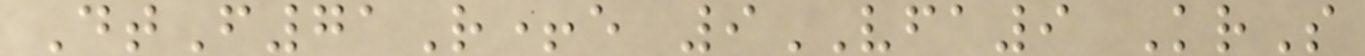DtF71R+e 9VFA9 KrS
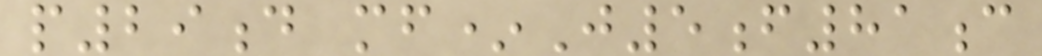p29d mf*J5f81c
